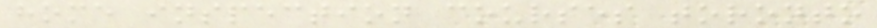home inspection courses toronto
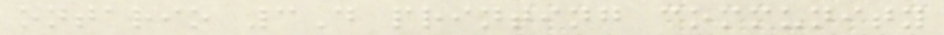ontario 3D printing community
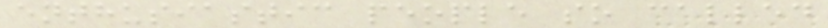enthusiastic people so called
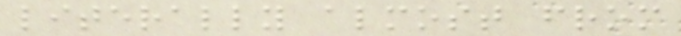literally almost from
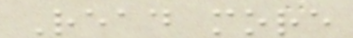Read more
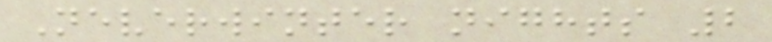Neverwinter nights 2
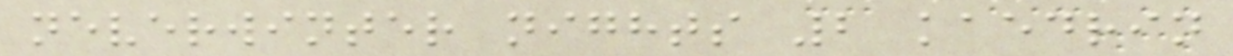neverwinter nights 2 kaedrin
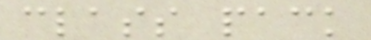class pack
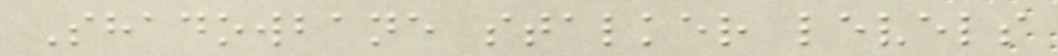Shadowbane stalker levels
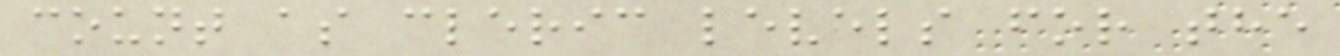count as cleric levels for the
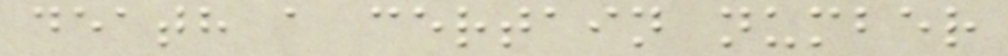death a certain number
